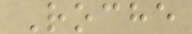Roche
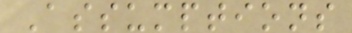Assumptions
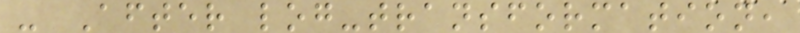- After log-transformation,
